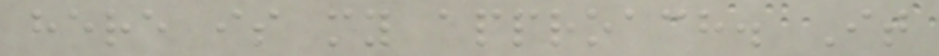here is my approach. It
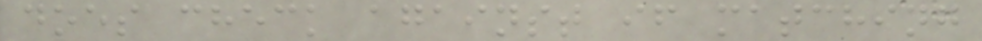does check against if matching
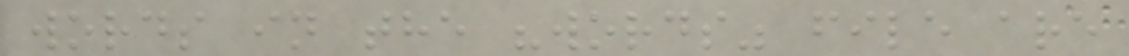words in the "words" file are
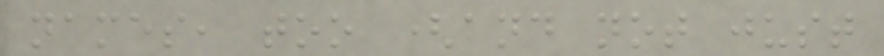names, too (and not just
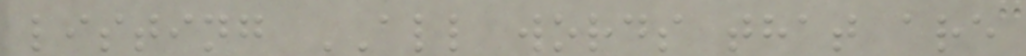listing ALL words that are
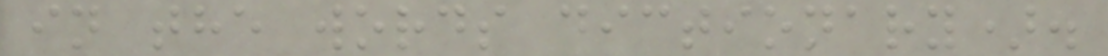in the words dictionary).
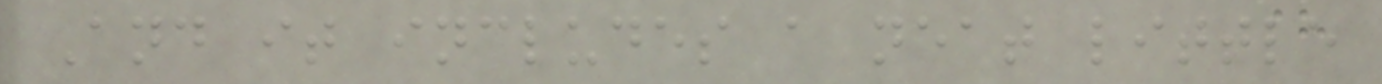And it includes a neat little
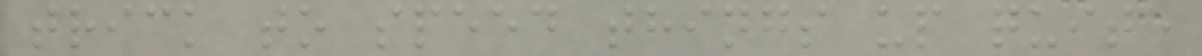trick to speed things up quite
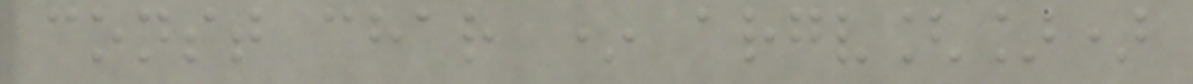const char * argv[])
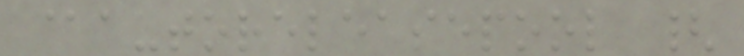@autoreleasepool {
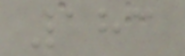183
